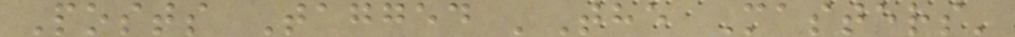Posts Tagged 'The Masters'
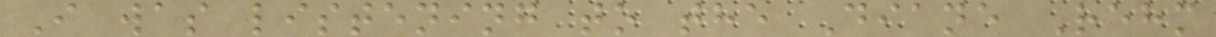I was listening to the Diane Rehm
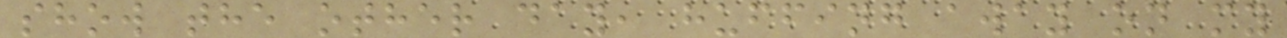show the other day, huffing away on my
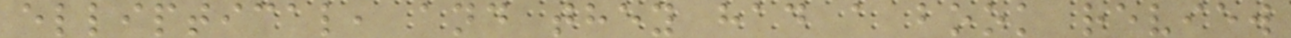elliptical, and they had a book review
